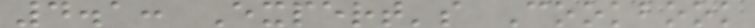4.1: Expert's Cookbook
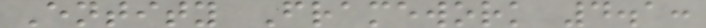Entity Framework 4.1:
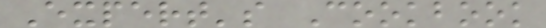Expert's Cookbook
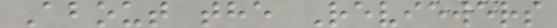About the Reviewers
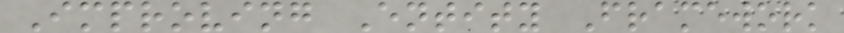Improving Entity Framework
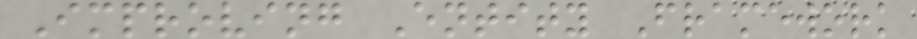Improving Entity Framework
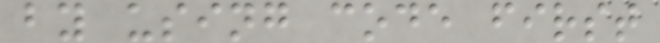by using code first
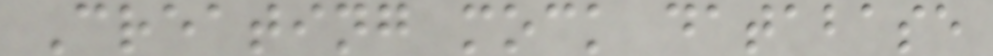Creating mock database
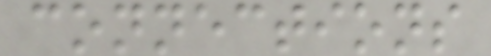connections
